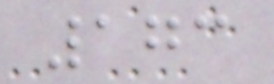173
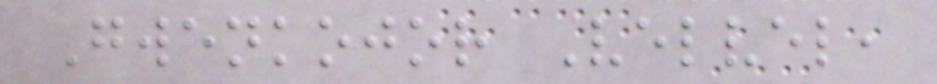Gwenkojor Velvel,
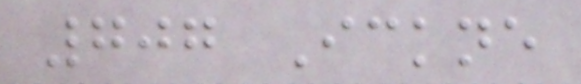707 Ickne
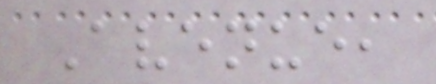Avenue,
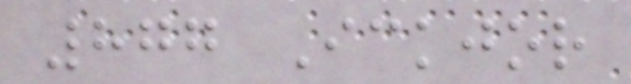877 Ickjor
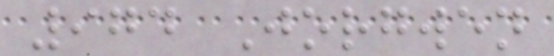974 Jorgwen
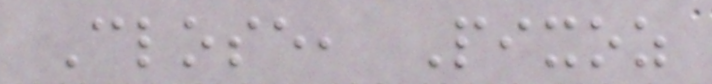Close, Pixoz
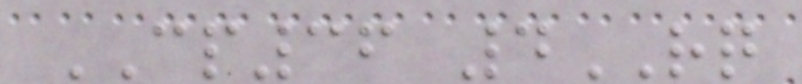CP36 4RQ
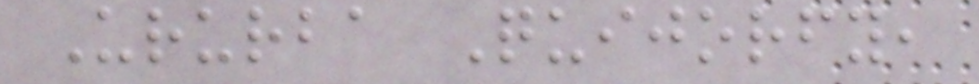Ururba Quijorfy,
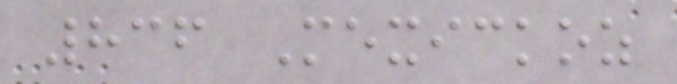836 Mexickoz
